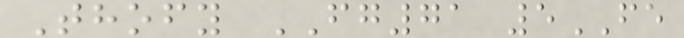Thofy FG71 5FE
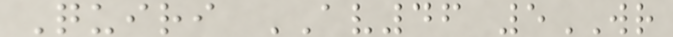Quiri AV46 5WR
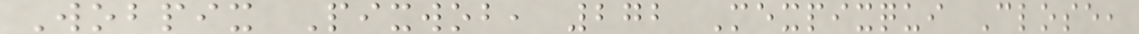Wobpix Pixwob, 272 Mexpixqui Close,
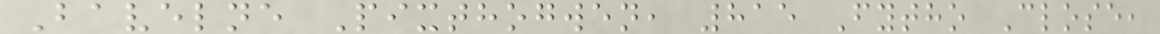Bavelne Pixthogwen, 815 Fytho Close,
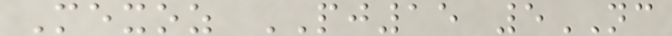Mexoz PJ15 5NC
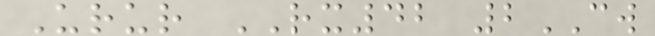Urur RX42 2CW
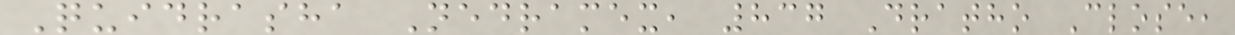Quidrasha Nedramex, 837 Dratho Close,
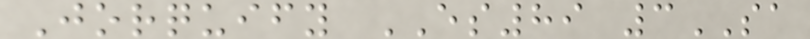Jorquify ES89 3SA
